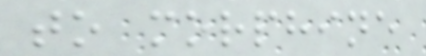to morphine
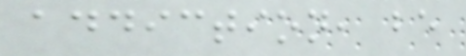addiction, be
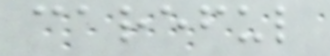careful
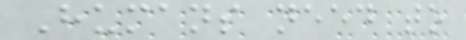Humans need to
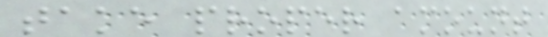take proper amount
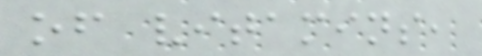of vitamins,
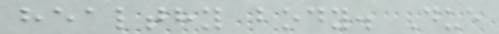healthy body. Due
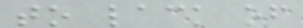to lack of
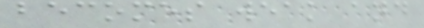becomes weak and
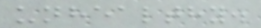unhealthy.
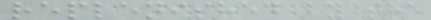replenished by the
